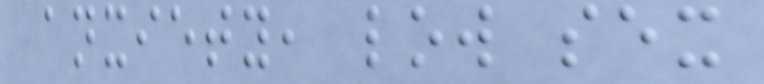anxiety, low sex
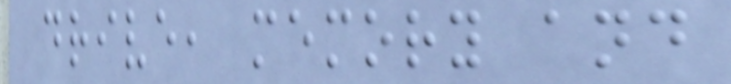drive, memory and
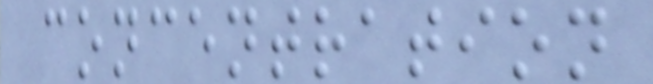concentration
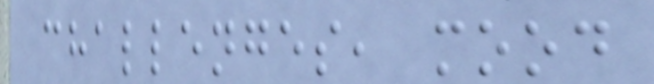challenges, mood
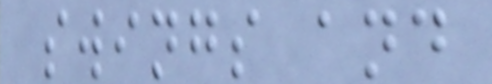swings and
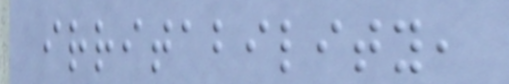irritability,
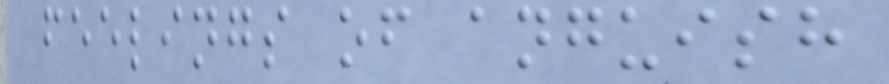feelings of anguish
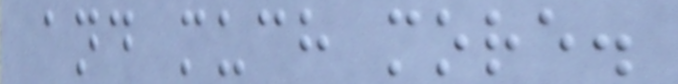and much more.
